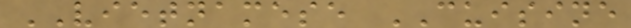VIETNAMESE CUISINE
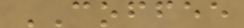COFFEE
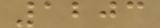1203
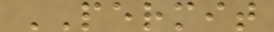PERMIT
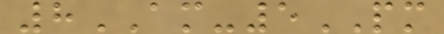8AM-5PM
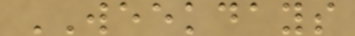WEEKDAYS
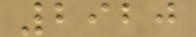2920
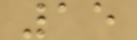15
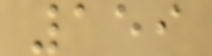159
